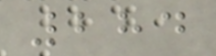284
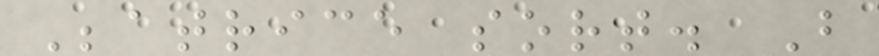Beatrice sort. But
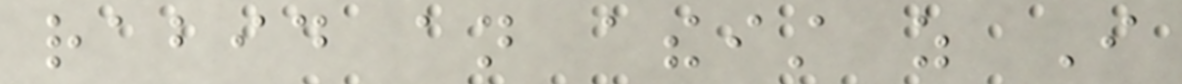rabid an atheist as I
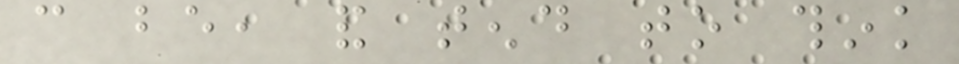can be, and tend to think
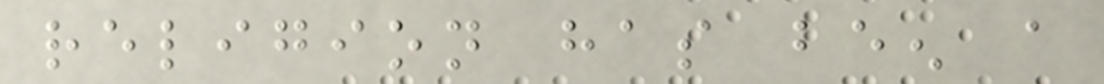religion has been a
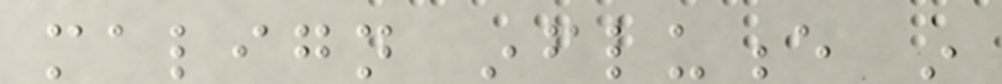malign influence in
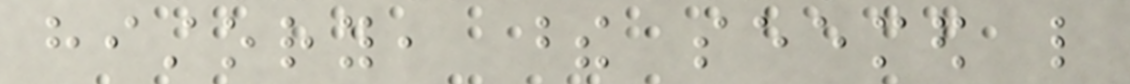history, these seemed like
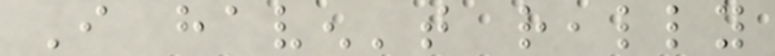I haven't really
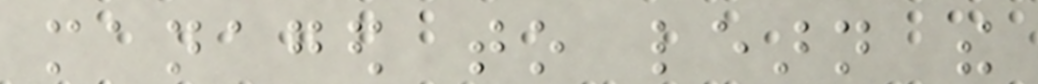managed to learn the
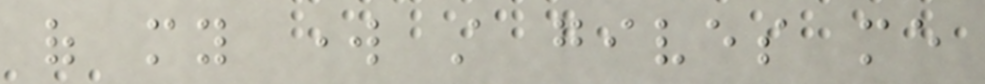of my work still gives me
